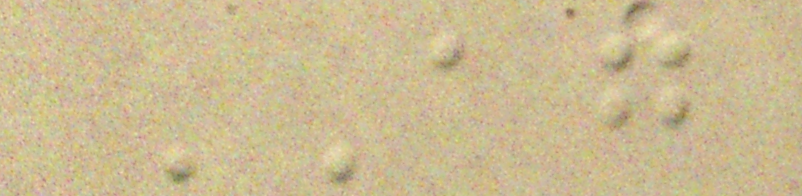AG
